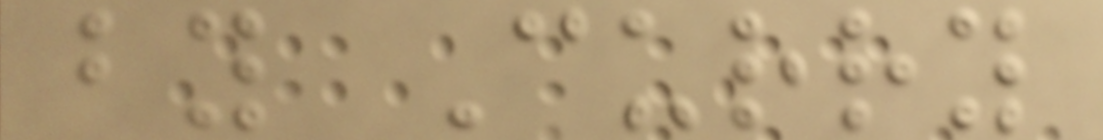by Curry
